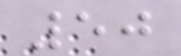50
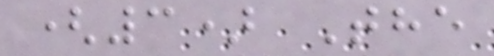(3) The
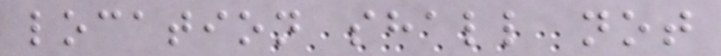location shall not
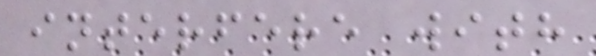interfere with
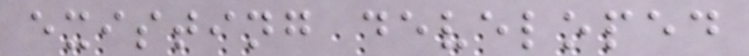existing developed
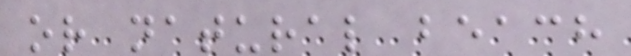or natural beach
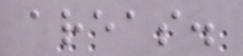areas.
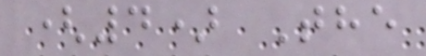(4) The
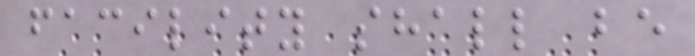facility shall be
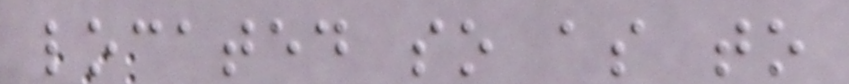located so as to
